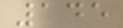145
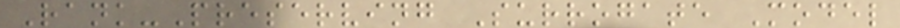Rank-Preserving Surrogate Model
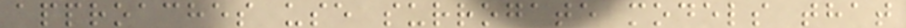approaches use surrogate models that
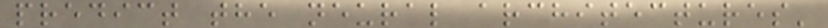predict the neural architectures'
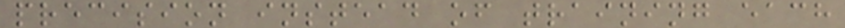precision instead of training each
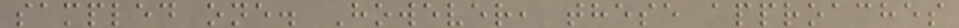sampled one. However, these approaches
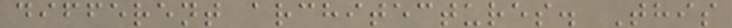different architectures. This
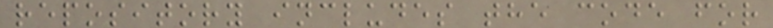repository includes the code for
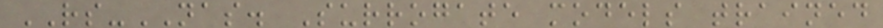RS-NAS. Surrogate models trained
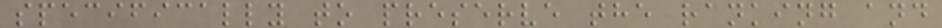specifically to preserve the ranking and
